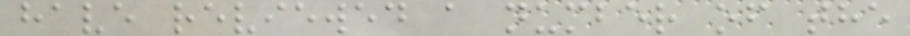have reviewed a number of the
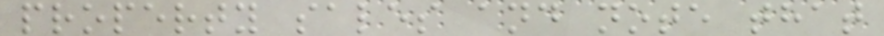property sales and note that
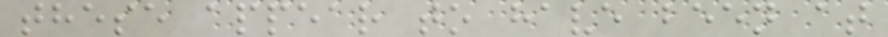these appear to have been at
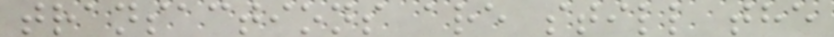transactions are still the
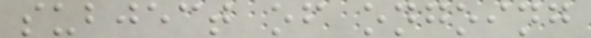subject of ongoing
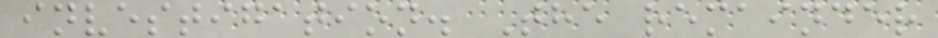investigation. The remainder
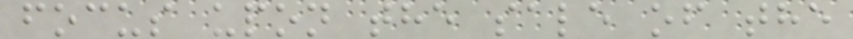focus upon the sale of the
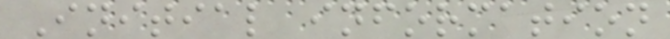Initial information
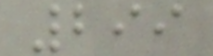299
